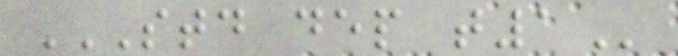STD DEP T1
